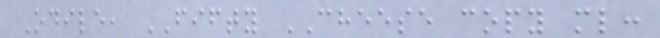Odile, FIFTY CHEESE copy ml:
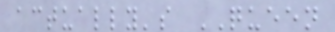actually's QUEEN
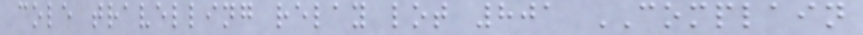cole travelling relay lot 801 COMPLAIN
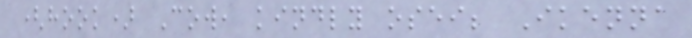(hook) Cow, kindly osei; Ikenna
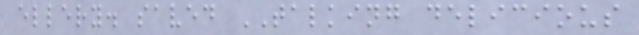ellery. saved TALKING delicious
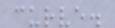curve.
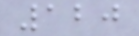120
